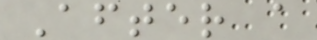After a
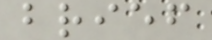brief
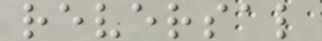reversal
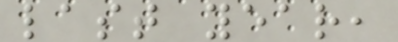last year,
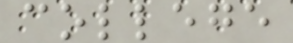college
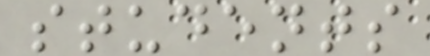students
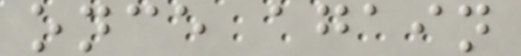once again
